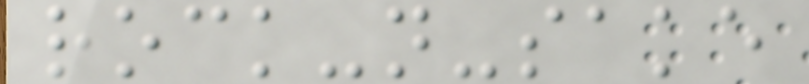rock-n-sake
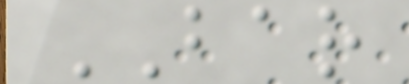BAR
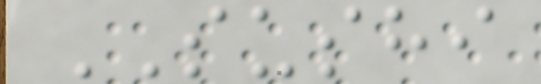SUSHI
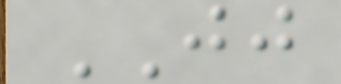JJ
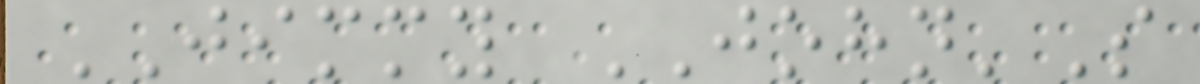JIMMY JOHN'S
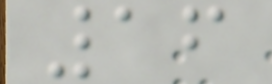16
